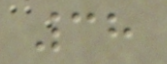38
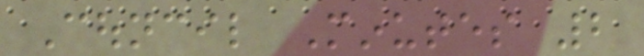Council Minutes 2
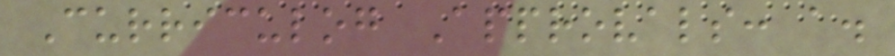Curriculog Approvals: a.
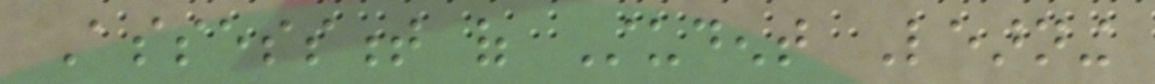Assessment of Student Learning
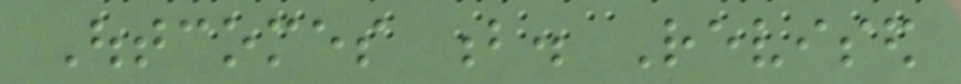Outcomes b. Revised
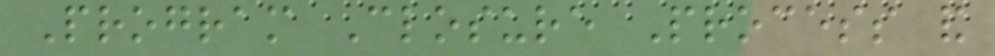Program Closure Process and
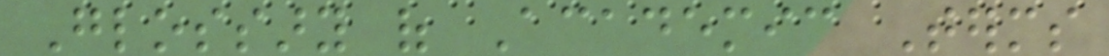Glossary of Academic Terms
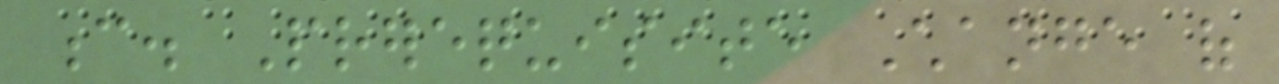c. Prerequisite Change of
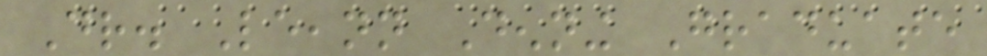Dr. Leeann Denning Graduate
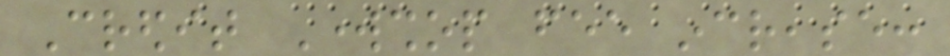Credit Workshop fee increase:
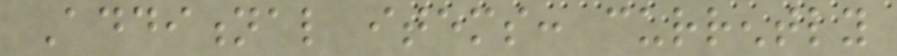Additional items: currently
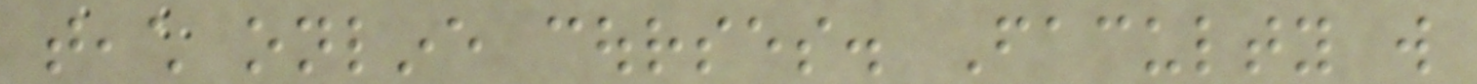teach online courses. Faculty will
